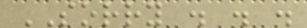SORRY . . .
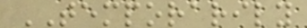TEMPORARILY
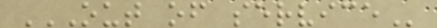OUT OF SERVICE
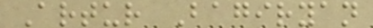Artur Bagiryan
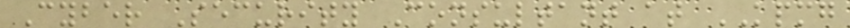Cyber Security Consultant at KPMG
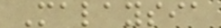Malaysia
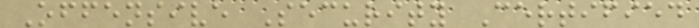Offensive Security Certified
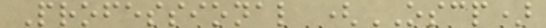Professional (OSCP)
